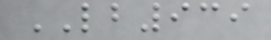LB939
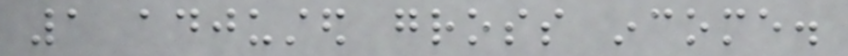1 adjusted gross income.
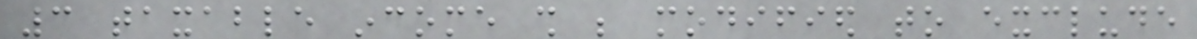3 taxable income shall be modified to exclude
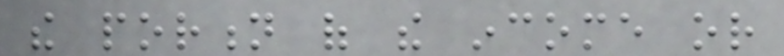the portion of the income or
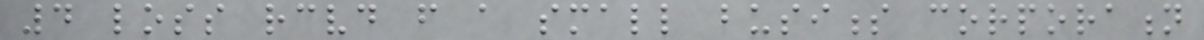4 loss received from a small business corporation
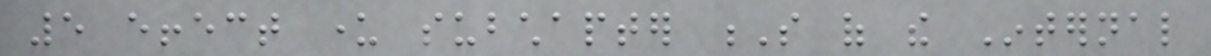5 effect under subchapter S of the Internal
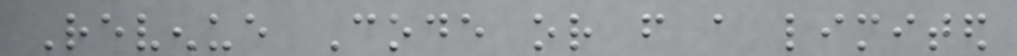Revenue Code or from a limited
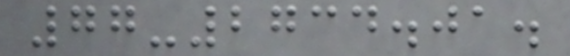77-2734.01.
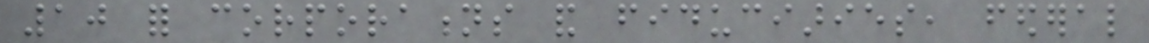10 for corporations and fiduciaries, federal
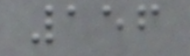156
